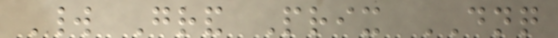World Grand Prix DNQ
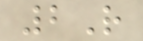2R
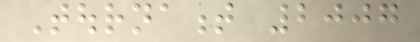Tournament 2007
